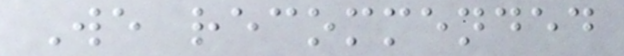We recommended
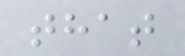that
